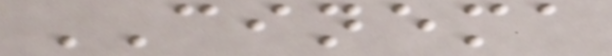CINEMA
